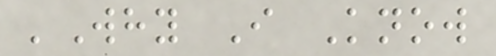'Why I Know
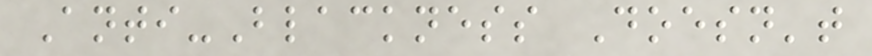Anti-Blackness Doesn't
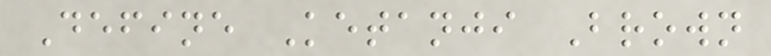Define Ketanji Brown
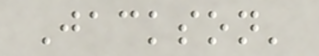Jackson'
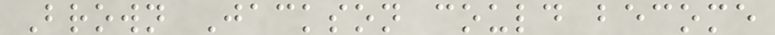Brown Jackson could become
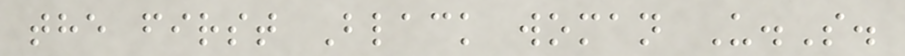the first Black woman U.S.
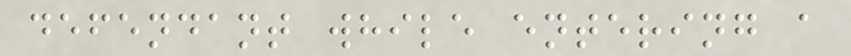defendant while entering a
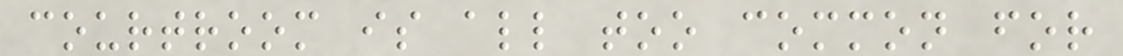courtroom is all too common for
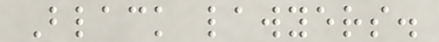Black lawyers.
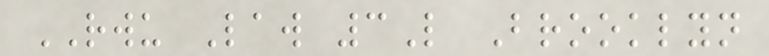RWU Law 3L Brooklyn
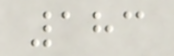183
